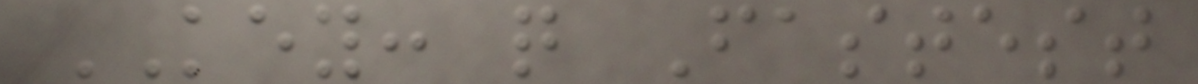KEY: q Fastest
